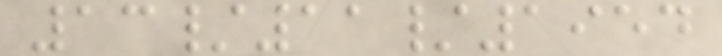13/11/1954
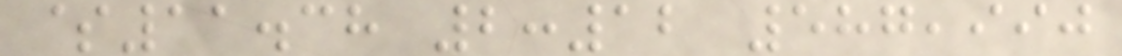$11.38 2:12 587,990
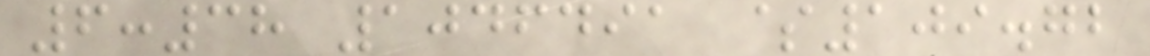6:38 1046491 $109.72
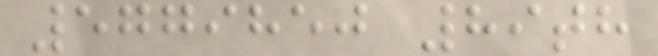5779850 89th
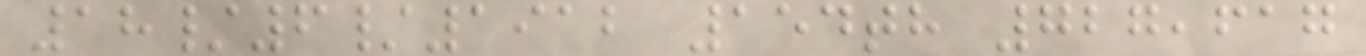18/6/1912 154th 727,617
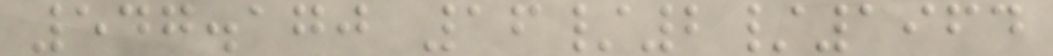547.170 16/2/1964
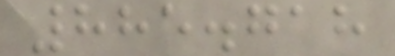885.718
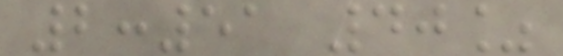2:51 40%
